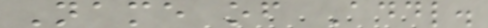Name of Addl.
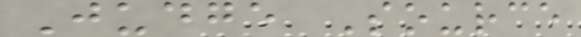Judge Source
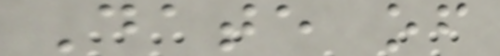Date of
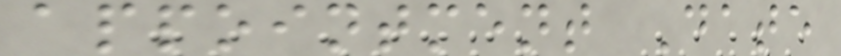appointment Date
